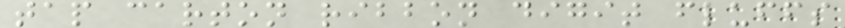tap carton ribbon digit fluffs
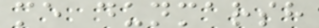me dunmarsh
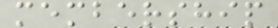membership
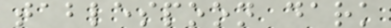tablespoon dark
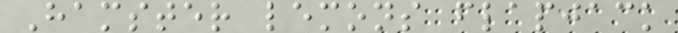Hamster lemons flapjack
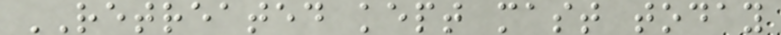RETREATED kept mast today
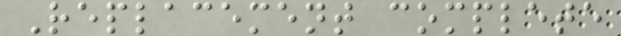Replacement complete
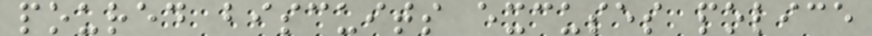poured biscuits excuses police
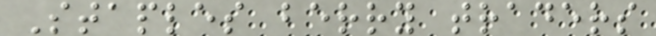Staples berry traders
